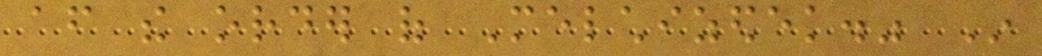after the order of Melchizedek." In
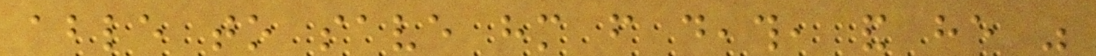able to save him from death, and he was
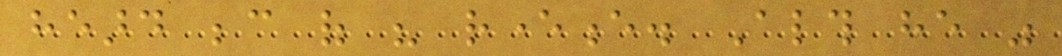heard because of his reverence. Although he was
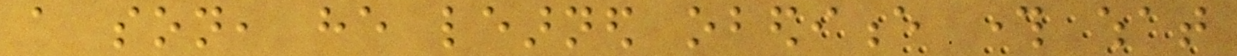a son, he learned obedience through what
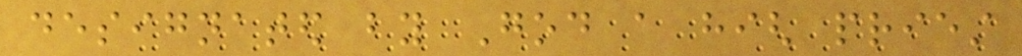designated by God a high priest
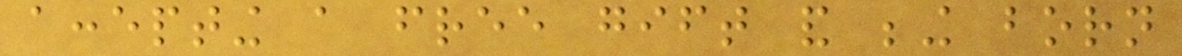accepting a free gift and being born
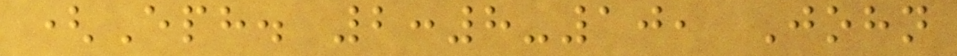(Eph. 2:8-10, John
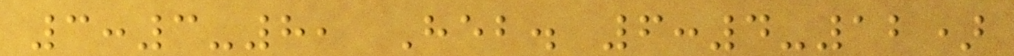3:3-8, Heb. 6:4-12)
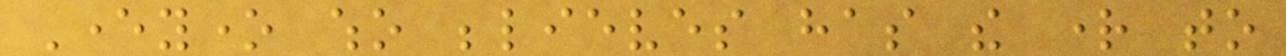Everyone who believes has the right to
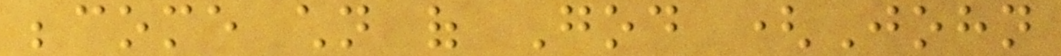become children of God (John
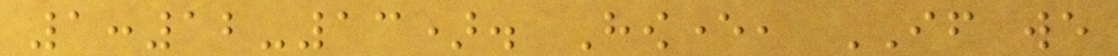1:12-13). However, IF we
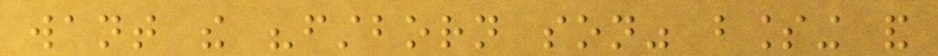want the "firstborn son" blessing and
